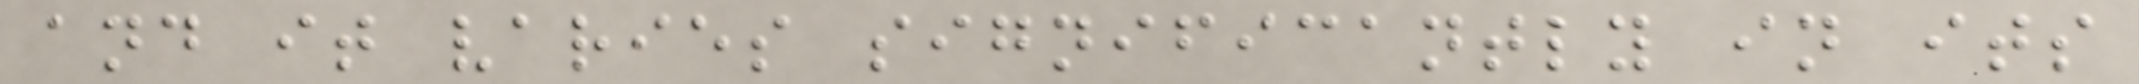and it varies significantly in its
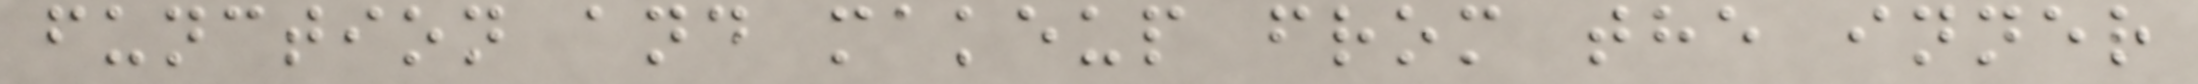function and makeup from the inner
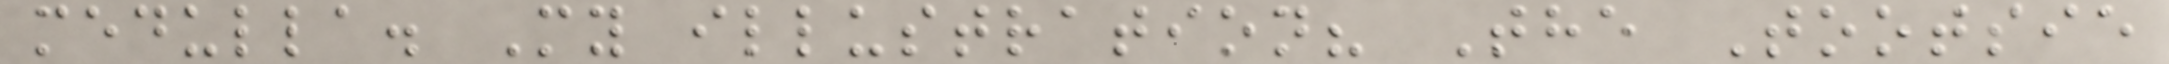medulla. My illustration? The Tootsie
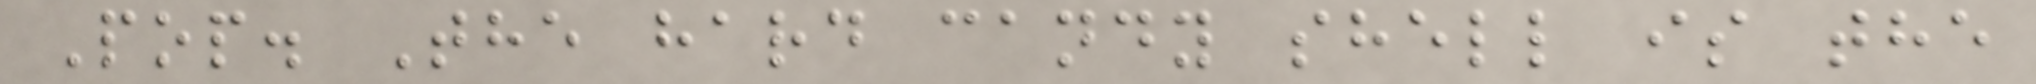Pop. The hard candy shell is the
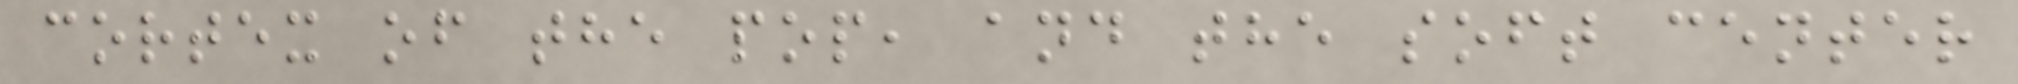cortex of the pop, and the soft center
